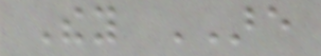They ARE
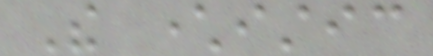The characteristic
